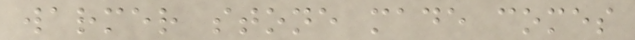warmer stone made comes
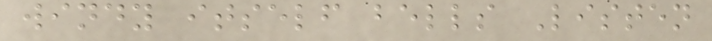windy itself bells Listen
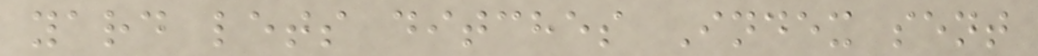yard lets ditches Index sent
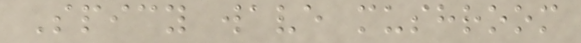Spicy wave mushroom
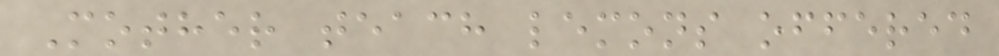Mother teach lemons offered
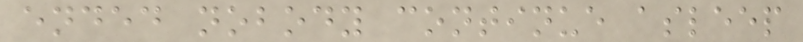ended nobody continue asleep
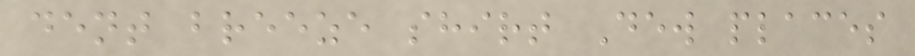dent breeze shirt Dew places
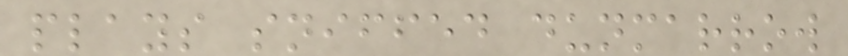plays sniffed dunmarrow
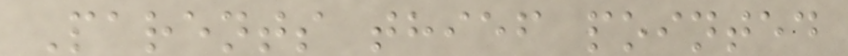Parents thief pointed
